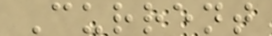Current
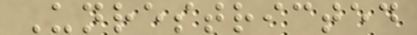Unrestricted
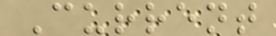Current
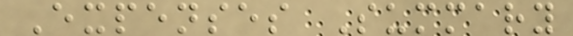Expenses Summary
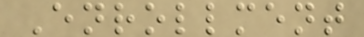Enrollment
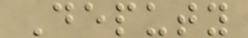Deputy
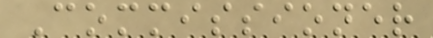Commissioner
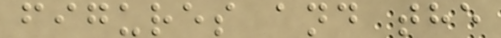figures and the
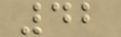42
